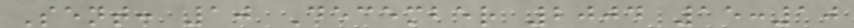Sent: 10 December 2004 15:10
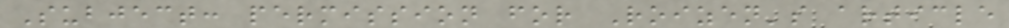Subject: permission for Roizen's article
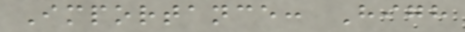Importance: High
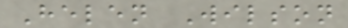Helen Wilson
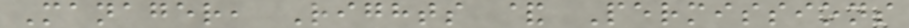Manager, Rights & Permissions
